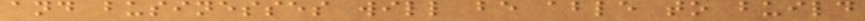and businesses will be able to build
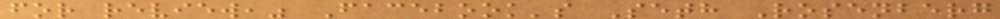for review," Facebook's Seth Rosenberg
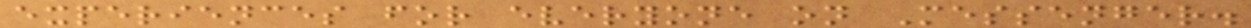experiences for everyone on Messenger.
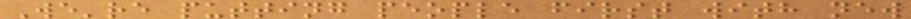We're putting people first with new
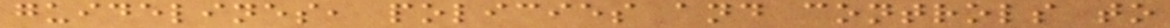guidelines, policies and controls to
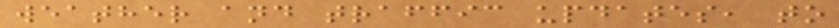weather and traffic updates, to
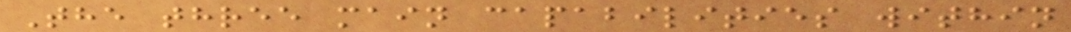The three main capabilities within
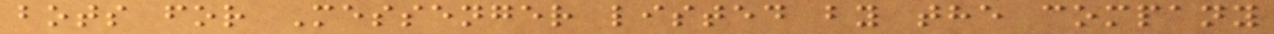bots for Messenger listed by the company
